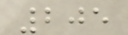205
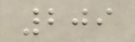209
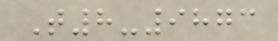T8-9873
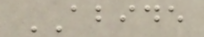ABIDE
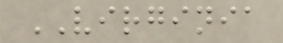VIRGINIA
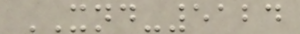XND-5124
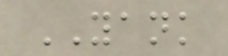YANK
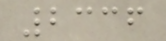2336
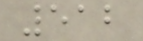512
